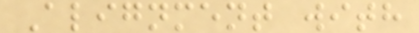Alignment with
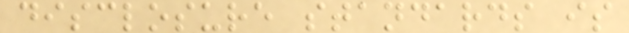disclosure standards is
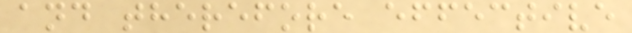and therefore effective
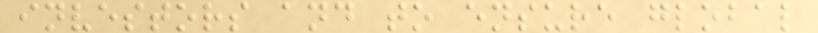investors and to ensure global
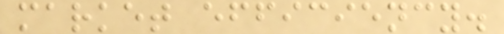market efficiency.
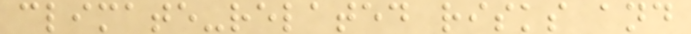climate-related risks and
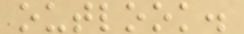outlook.
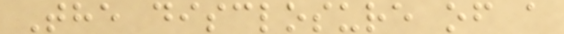The disclosure of a
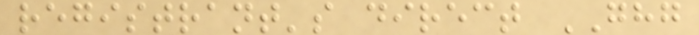registrant's direct GHG
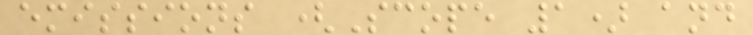emissions (Scope 1) and
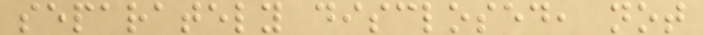separately disclosed, not
